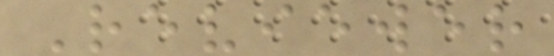Reviewer
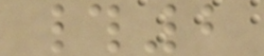#2
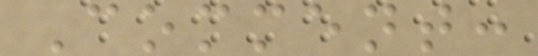Comment:
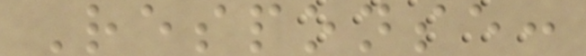Response:
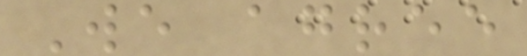We agree
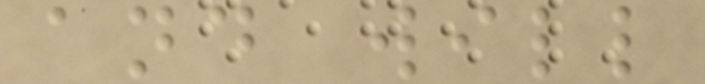and will
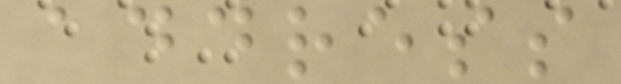address
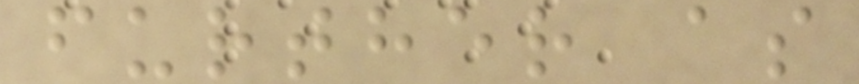further as
